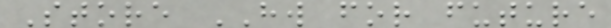Store HW for future
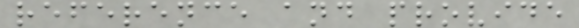reference and provide
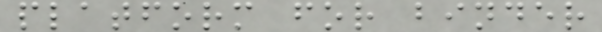platform for binder
